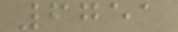6751
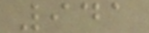941
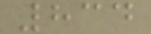834
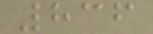836
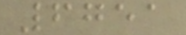6751
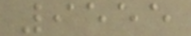9555
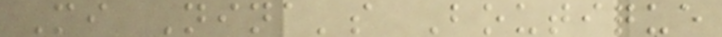Mi Nina's Boutique
